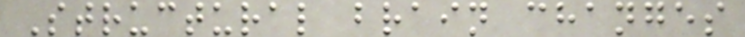Structural brain changes
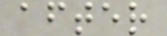after
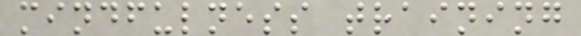mindfulness training
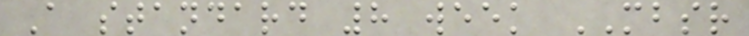A standard 8 week MBSR
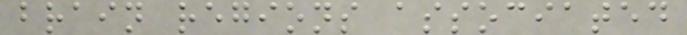brain regions associated
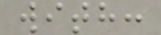with:
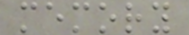memory
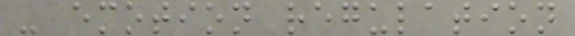- emotion regulation
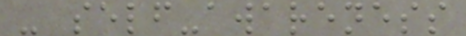- self-awareness
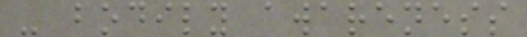- bodily awareness
